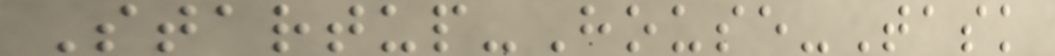Startup-House-Task
